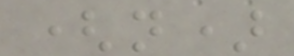(n)
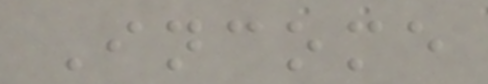Income
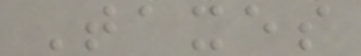Taxes
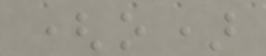(o)
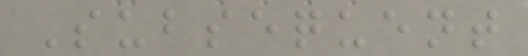Subsequent
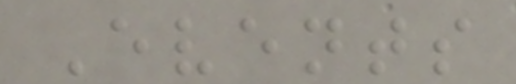Events
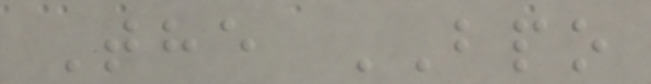The BPO
